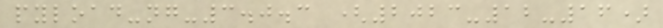pyload-ng-3.0.3 (2023-12-16)
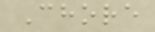Chore
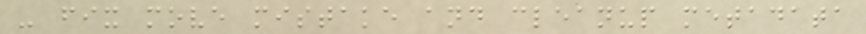- fix move mistake and cleanup metadata
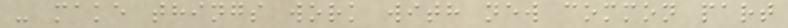- make things work with new common part
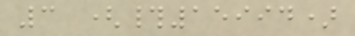3 (#15994)
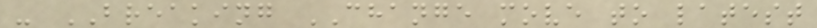- BREAKING CHANGE move to latest
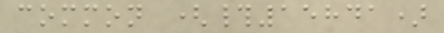common (#15841)
